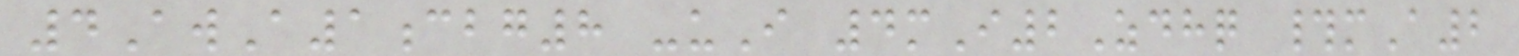4AwA1cbg8 -uI 4mI2Zdhq #mA2
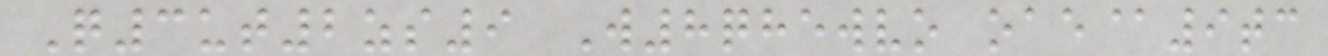Q3ut2zs9 W8qhewvo oae@9tc
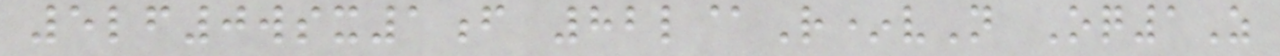5lf0wsx1f 82l@R*vN Oq1Z
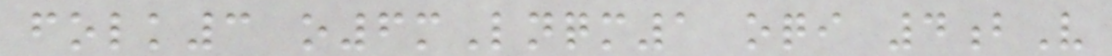folk3 o6mLnqm1 oqi 4bV
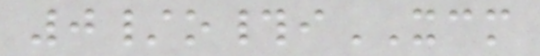0/o#iXCM
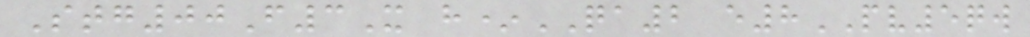Stg00F3X h*QA2 e8PV5qw
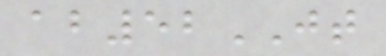ab52JT
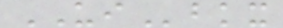UIbkx
